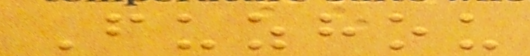Fuzhou
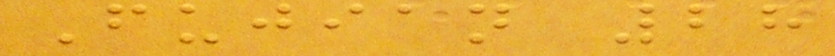Fujian 28
